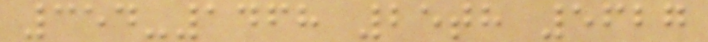354-1468 25th 5627
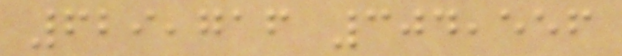629,716 304,556
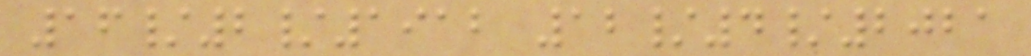16/2/1912 12/4/2021
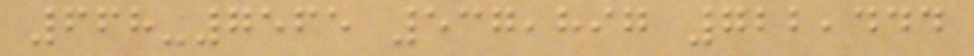668-7565 537,897 722,444
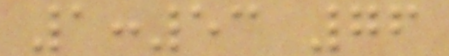1:53 76
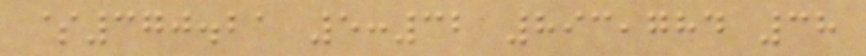$370.21 5:32 893,784 38
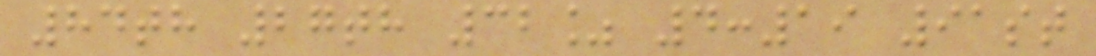84th 27th 32% 4:19 91st
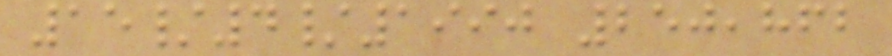15/4/1990 250,862
